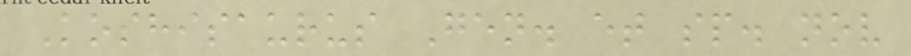Koshisaurus Gen. et sp. nov
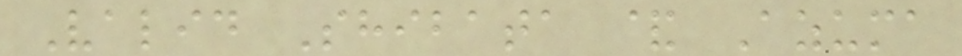Valid Shibata & Azuma
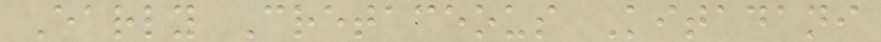Early Cretaceous Kitadani
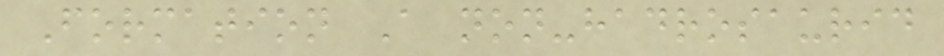Formation A non-hadrosaurid
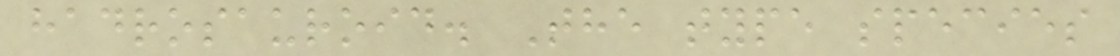hadrosauroid. The type species
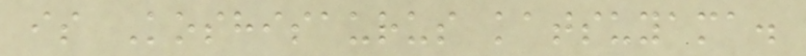is Koshisaurus katsuyama.
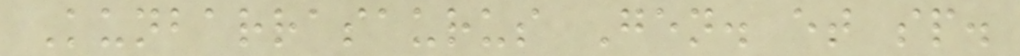Kunbarrasaurus Gen. et sp.
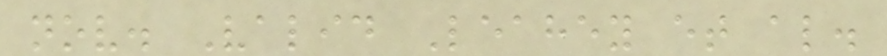nov. Valid Leahey et al.
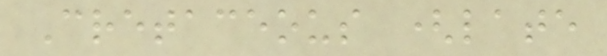Cretaceous (late
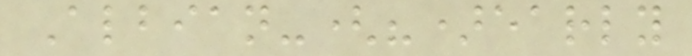Albian-(?)early
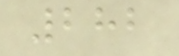282
